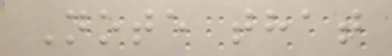Note that
